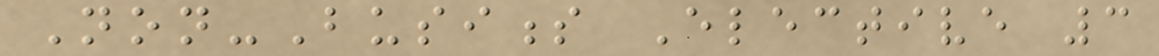Non-Business Elective 3
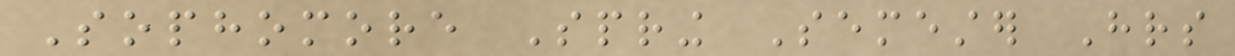Sophomore Spring Semester Hrs
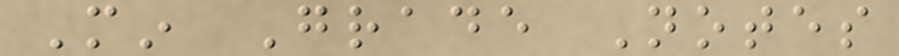Min Grade Notes
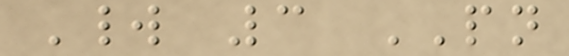World 3 PN
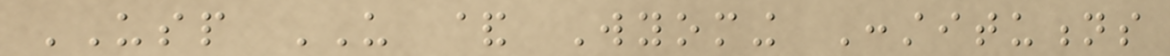USP US & Wyoming Constitutions
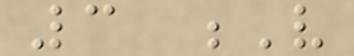3 V
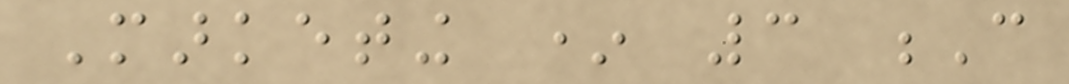Marketing * 3 C
